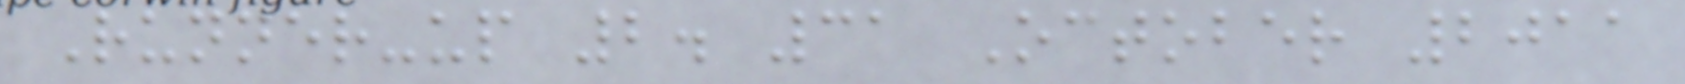Runner-up 2. 31 October 2011
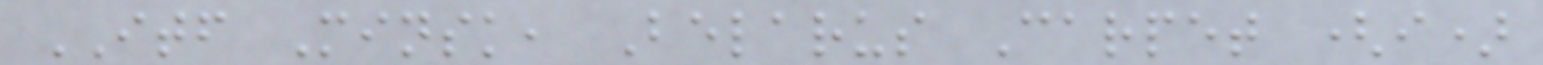ITF Minsk, Belarus Carpet (i)
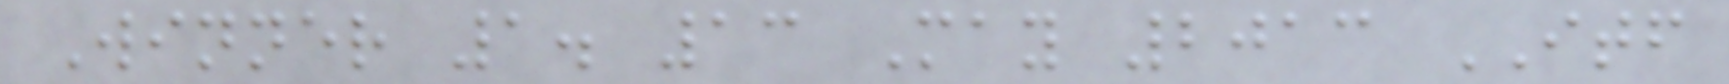Winner 1. 13 May 2013 ITF
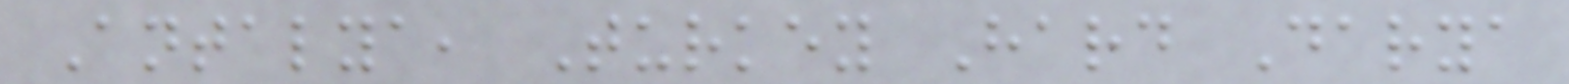Antalya, Turkey Hard Darya
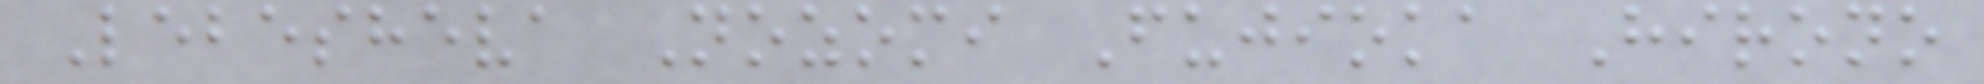Lebesheva Nozomi Fujioka Hirono
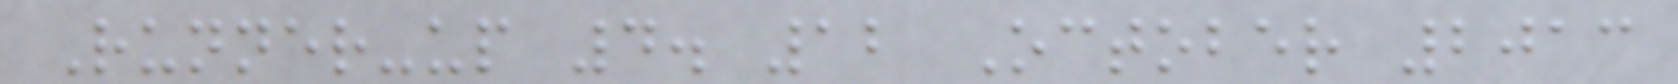Runner-up 4. 12 October 2013
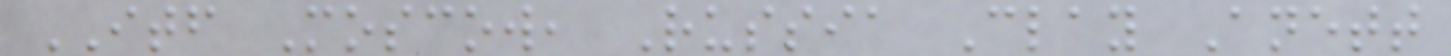ITF Moscow, Russia Clay Anett
